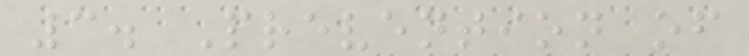3. Prevention of
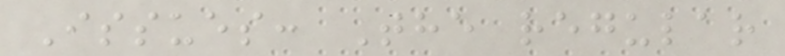Issues: The regular
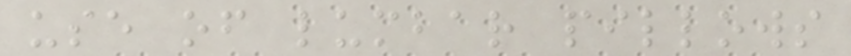use of lumbar pillows
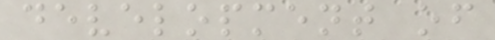development of
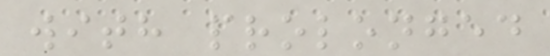with prolonged
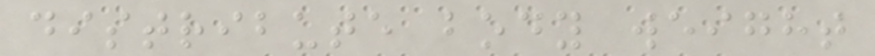distribute body weight
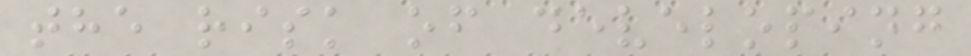the risk of developing
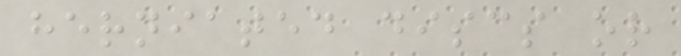herniated discs or
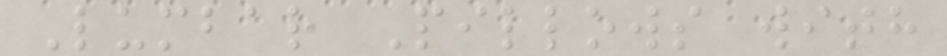Lumbar Pillows with
